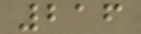216
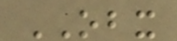OBX
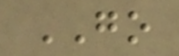GO
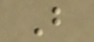B
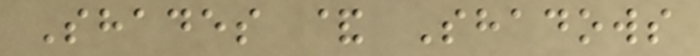Shades & Shadows
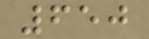650
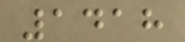1418
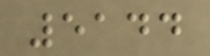5144
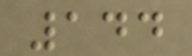144
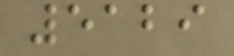5129
